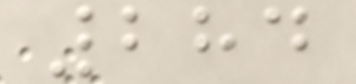284
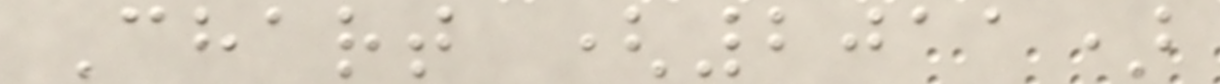Chart (2011)
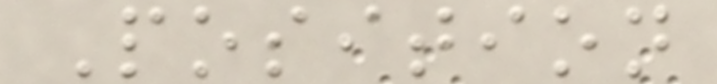Position
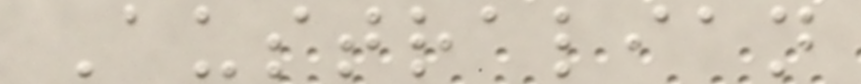Australian
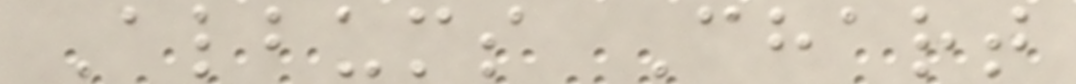Albums Chart
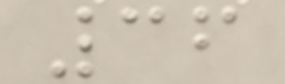36
